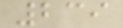239
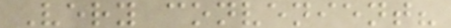Very convenient?
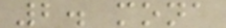2. mona
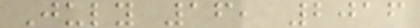July 16, 2016
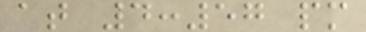at 4:57 pm
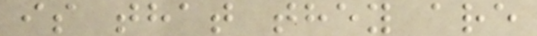is that they are
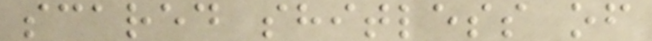scared shitless of
